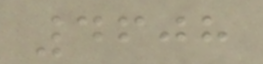4608
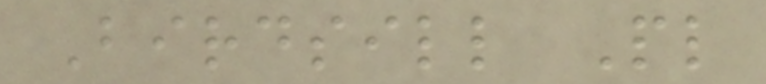Birdsill Pl
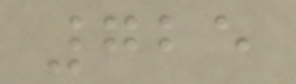725
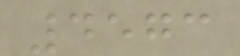4573
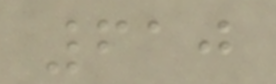610
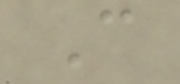C
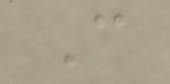C
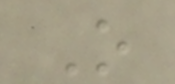O
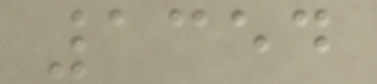1354
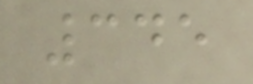345
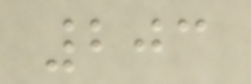203
